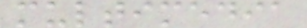multimedia
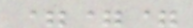===
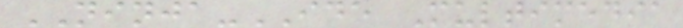NINJA-IDE Multimedia
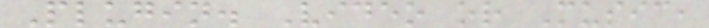Plugin. Video or Music,
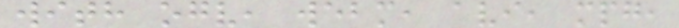with ogv, webm, avi, mpg,
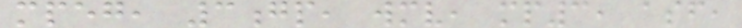mpeg, 3gp, wmv, mp3, asf,
